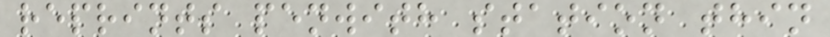reprints penwith station thin
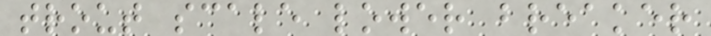trout scale lower breaker
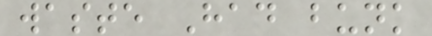waste Had bunk
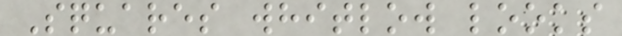Squares whitlow looks
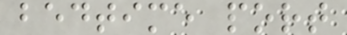bedtime port
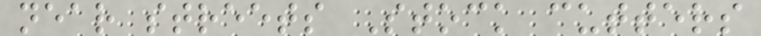near streets Stock cutters
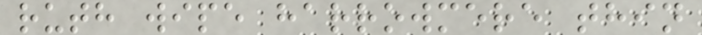ruth wipe harrowmere thin
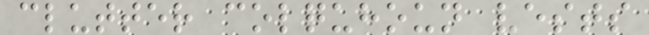clutter colquhoun vests
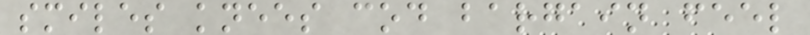smiles knees cod bargain feel
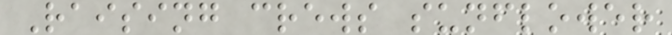Raising crews sunflower
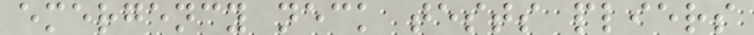emergency neck tests pliers
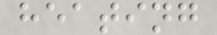heating
